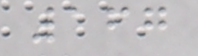167
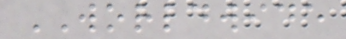WORLDWIDE
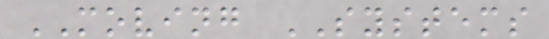MOVING SYSTEMS
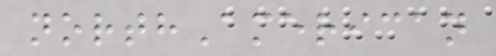northAmerican
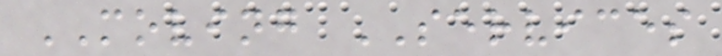MOVING SERVICES
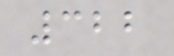322
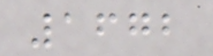1672
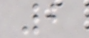2
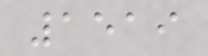1519
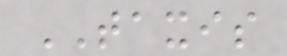TAXIS
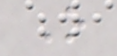O
